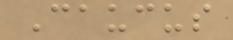Caucus
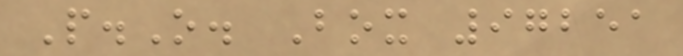P.O. Box 97251
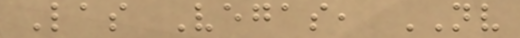Las Vegas, NV
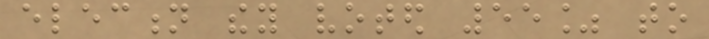election they voted 55% to
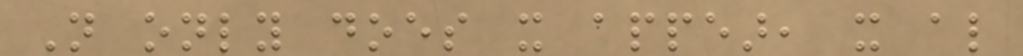Not only does it appear, it also
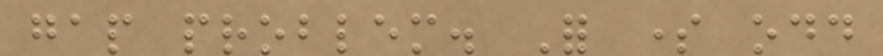gap problem. For some odd
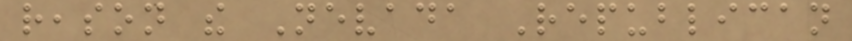reason the Nevada Republican
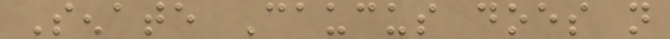Senate Caucus does not
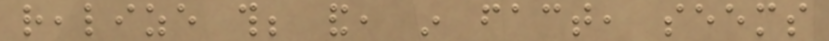realize this; and, in fact, seems
